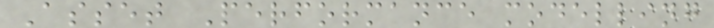Asset Performance modelling
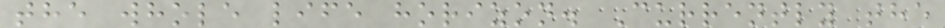the whole life horizon. Currently the
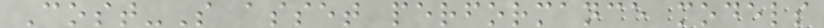Cost-S asset performance models
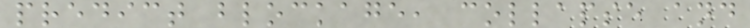predict blockage, collapse and
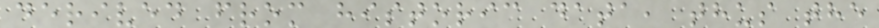derived from historic data, thus the
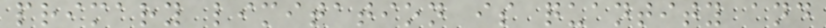primary limitation is quantity and
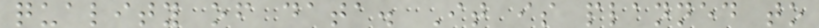quality of data. It is planned to
